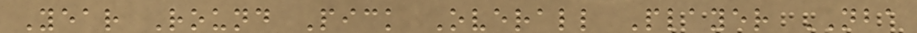Year Round Pick Overall Player NBA
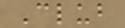Club
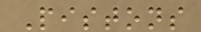Pistons
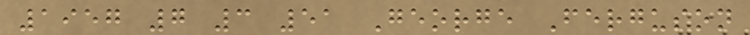1957 7 3 51 George Ferguson
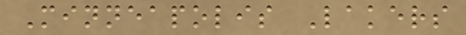Minneapolis Lakers
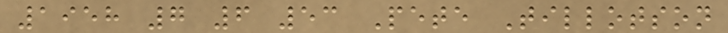1958 7 6 53 Pete Tillotson
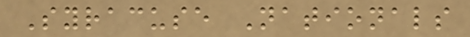Syracuse Nationals
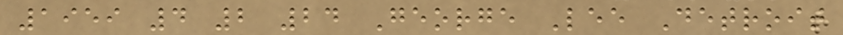1959 4 2 24 George Lee Detroit
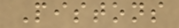Pistons
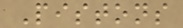Pistons
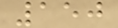150
